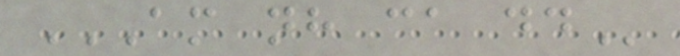AM NH CA DD
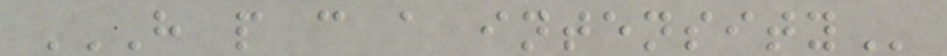H P C A INTENSITY
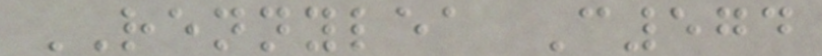RENNYLEA C574
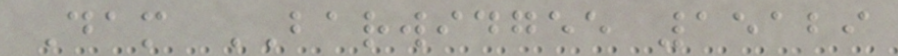Dam BARWIDGEE 15129
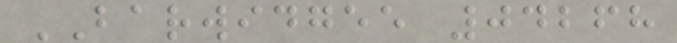BARWIDGEE 04268
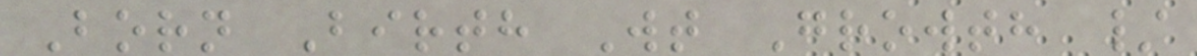Born Birth Wt Growth /
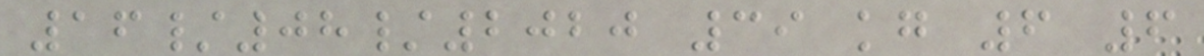16/08/2020 39 kg 6 6
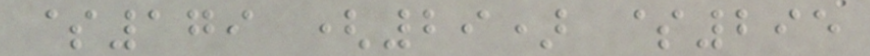$179 (29) $295
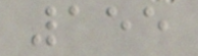155
